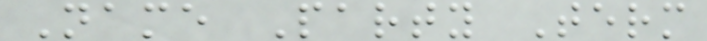Name Party Term
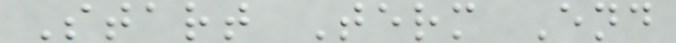Start Term End
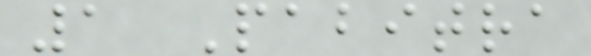1 Pabitra
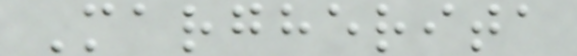Margherita
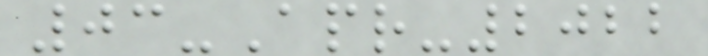03-Apr-2022
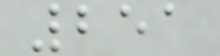251
